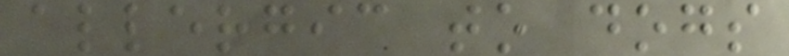allergic to dogs
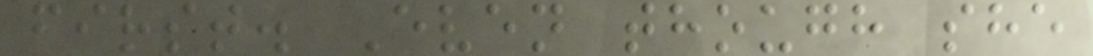first. Even though she
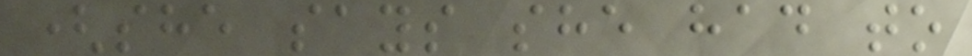(she says she had to
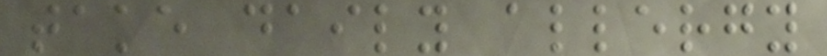take daily allergy
